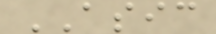ASIC
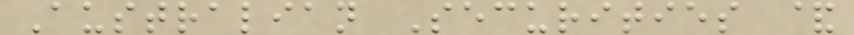Australian Securities &
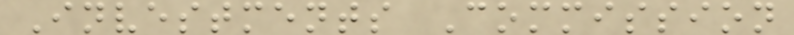Investments Commission
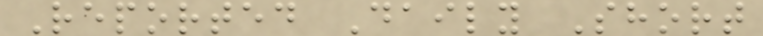Reported Daily Short
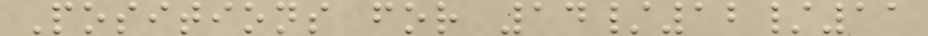Positions for 14/12/11
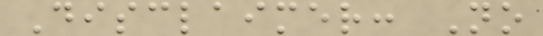Disclaimer: No
